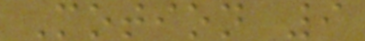Motion 9
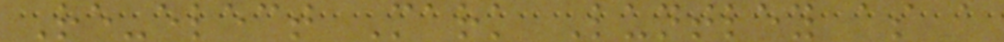Re-elect Mark Luntley as a
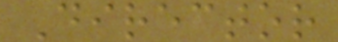Director
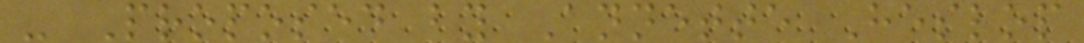- Proposed by Annette Heslop
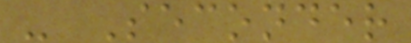- Seconder
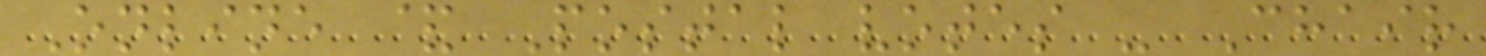Online & Postal votes - Chair
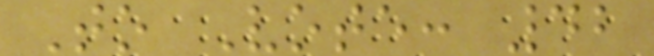To Vote: 42
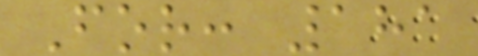For: 181
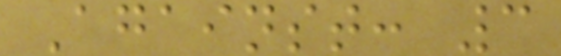Against: 3
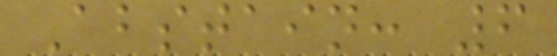Abstain: 6
